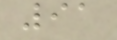91
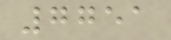7751
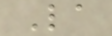La
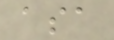asa
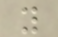y
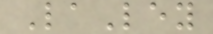LaLey
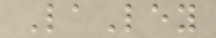LaLey
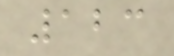123
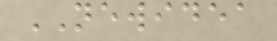NEWIDEA
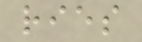ries
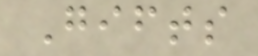Gifts
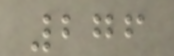276
